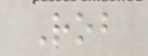Rob
